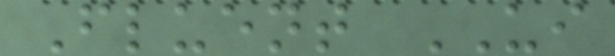Fluent UI
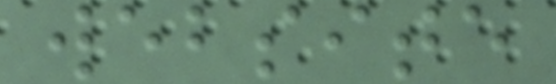website
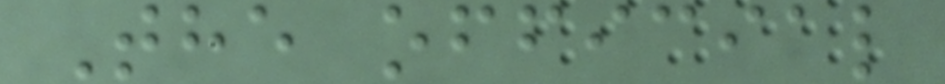The official
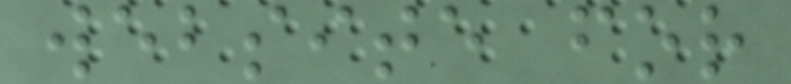website for
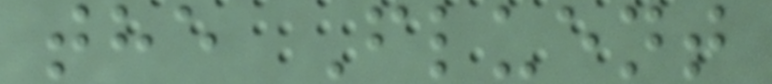the Fluent
